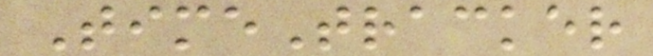TimeTracker
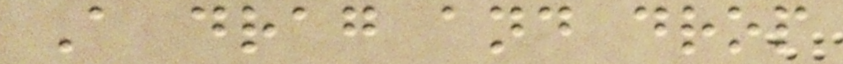A drag and drop
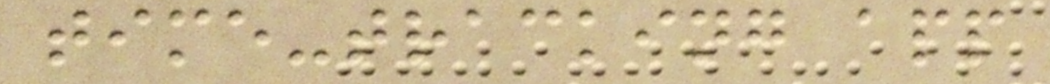time-tracking app
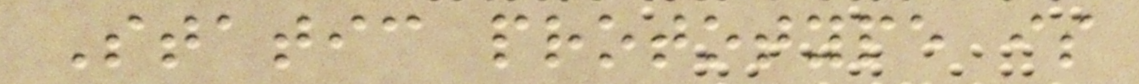Static prototype is
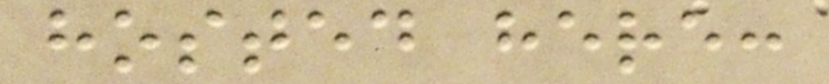hosted here:
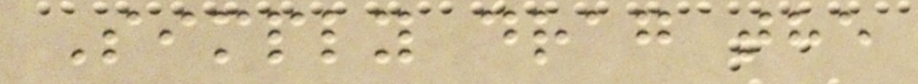Simply drag the
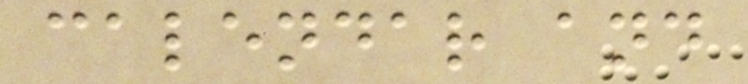calendar and
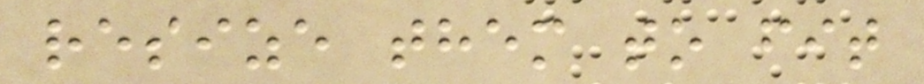resize them to fit
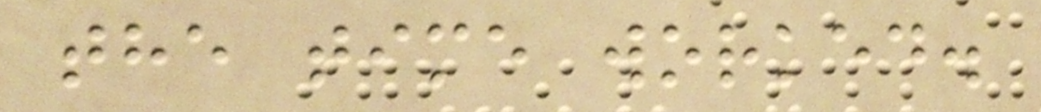the time worked.
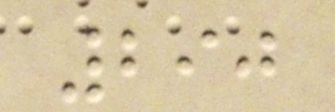290
